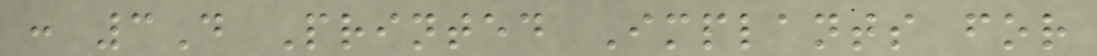: 3D Printed Implants for
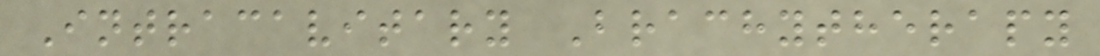Intracavitary Brachytherapy
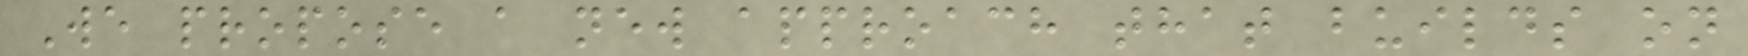We propose a new approach that builds on
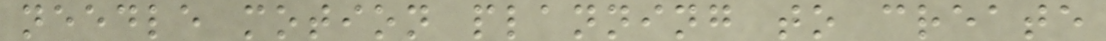needle motion planning to create
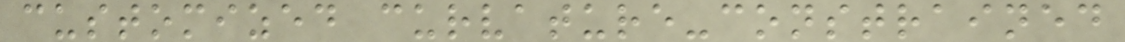customized curvature-constrained
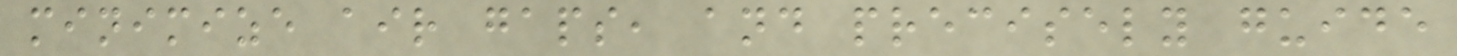minimize air gaps, and precisely guide
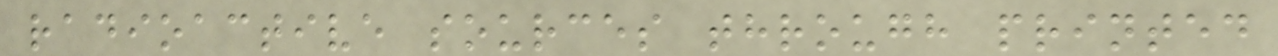radioactive sources through printed
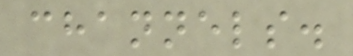channels.
